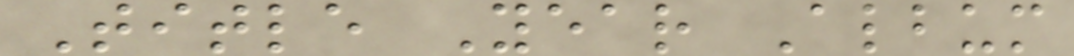Title Year Album
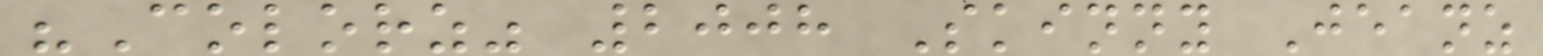"Colorz" 2008 Skinny Jeanz
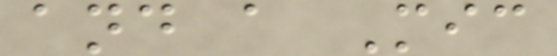and a Mic
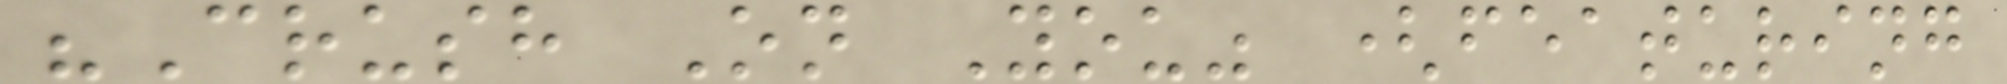"Crush On You" (featuring
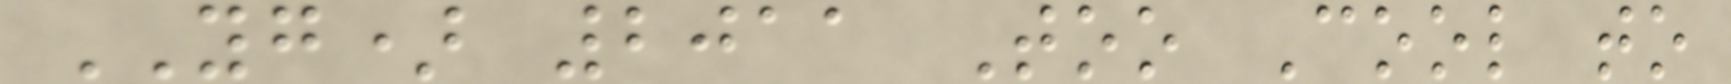YG) 2011 Too Cool to
